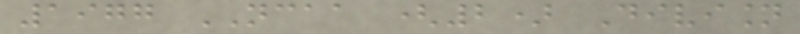1977 NCAA (2) Division
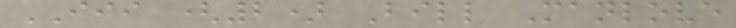III (2) Bill Manlove
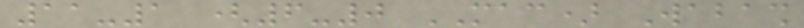11-1 (6-0 MAC) Wabash
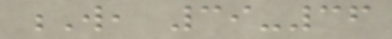W, 39-36
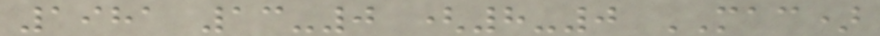1981 13-0 (8-0 MAC)
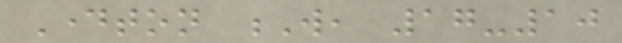Dayton W, 17-10
